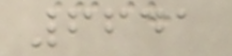6641
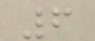6
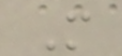M
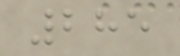285
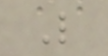L
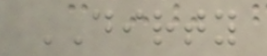DIRTY
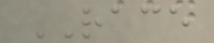RACE
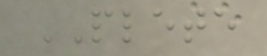PLETE
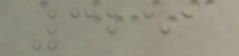3251
